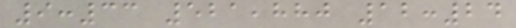9:33 521,880 12:24
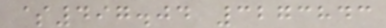$497.04 3273843
